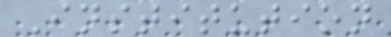Institution
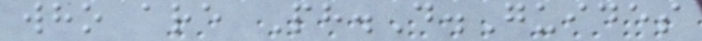who are Ph.D.Guides
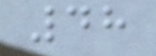48
